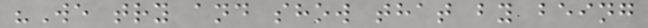"We try and show that by being
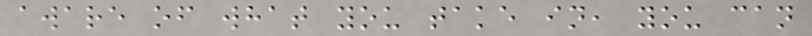aware of what you take in, you can
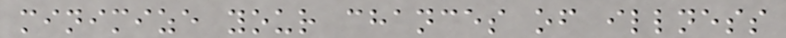minimize your chances of illness
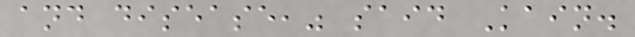and disease," said Kain.
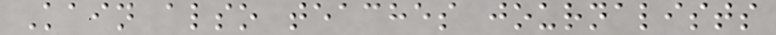Kain also teaches journalists
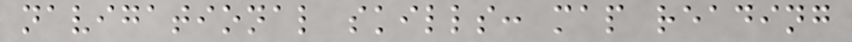navigational skills: map reading
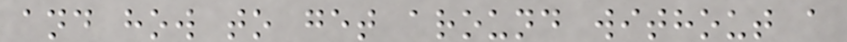and how to get around without a
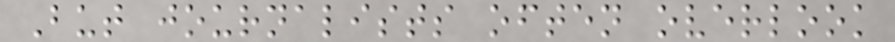But journalists often overlook
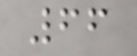66
